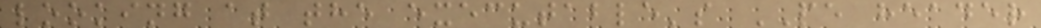looking at the executable's PE header
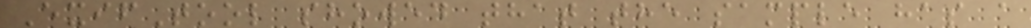ExifTool showed that the sample has a
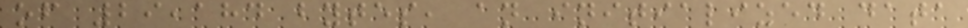of 29,184 bytes, an initialized data
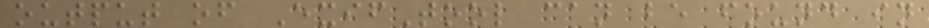output of ExifTool can be found in
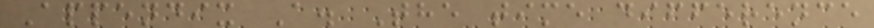Appendix A. The time difference
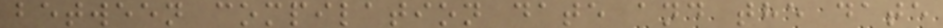between compilation date and the date
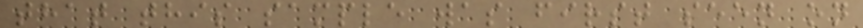that this sample was first seen on
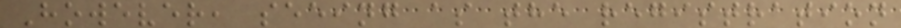However, seeing as the registration
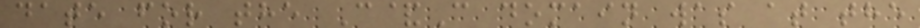date for the C&C domain was at the
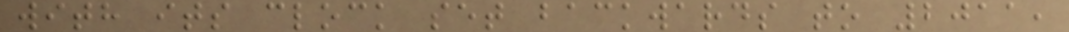with its clock set backwards to 2011,
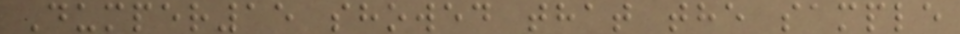Dumper15 showed that the sample
